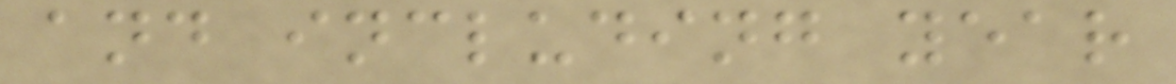and including year
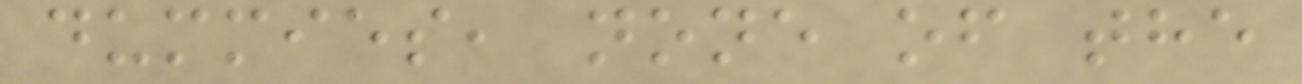dummies, none of the
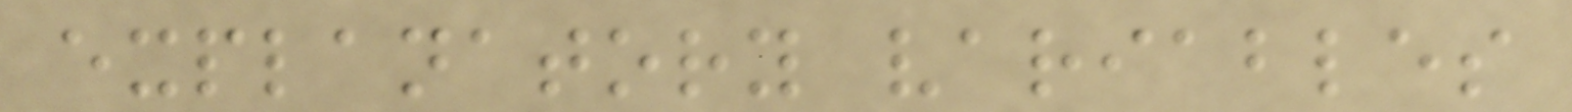explanatory variables
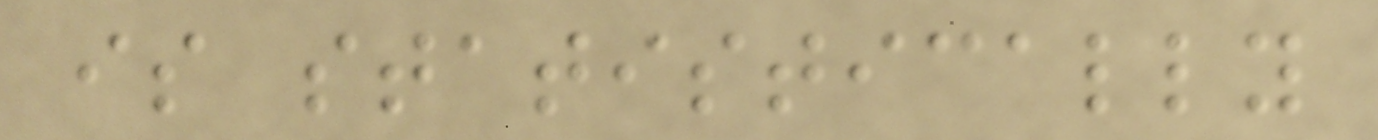is statistically
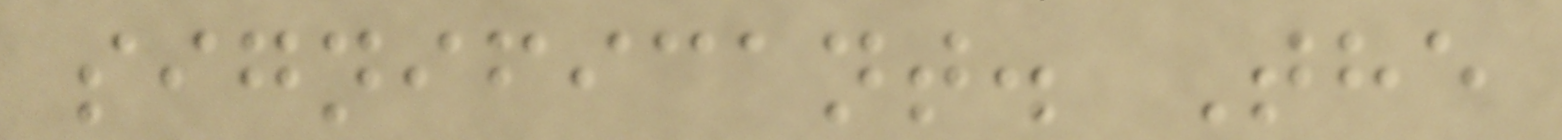significant. The
